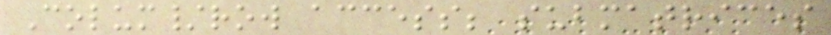Colum/row access; submatrices
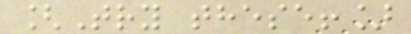[Try these!]
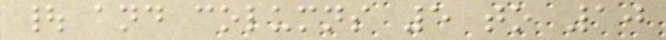| and columns 5 to 10
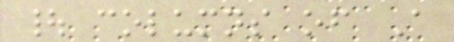| columns of A
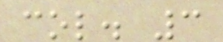col. 3
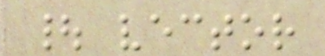| vector
